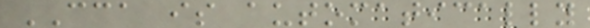CCA is automatically
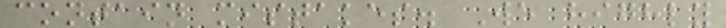contain mistakes. We highly
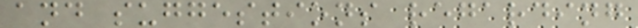and suggestions regarding
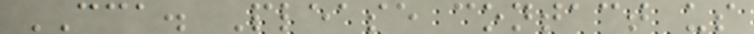CCA. Please contact us
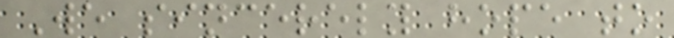We sincerely hope to
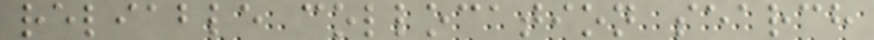reliable collocation search
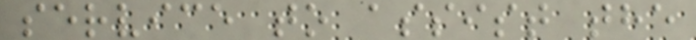service to assist the
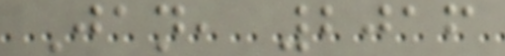Jan, 2016
